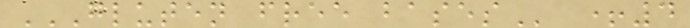GLUTEN FREE BASES +4
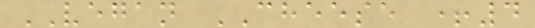VEGAN CHEESE +4
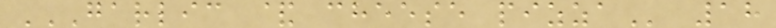GARLIC & CHEESE PIZZA 18
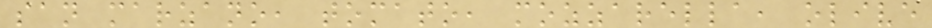san marzano, tomato, mozzarella, olive
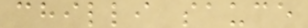chilli sauce
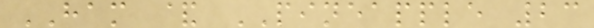HAM & PINEAPPLE 23
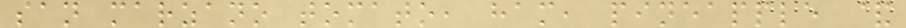san marzano tomato, ham, pineapple &
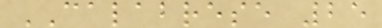CALABRESE 25
